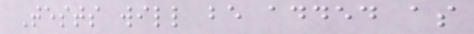Tests will be added as
